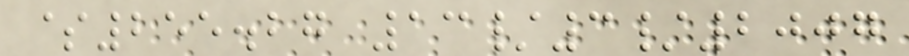$255.27 13/3/2007
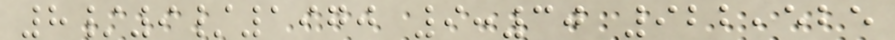8/9/1970 9:30 922,525
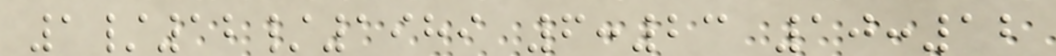1/12/1989 6:23 10:12
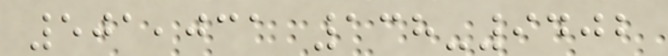501,031 138-9402
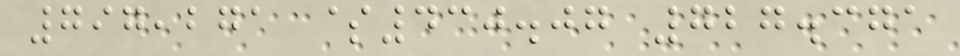797,271 $430.07 727.371
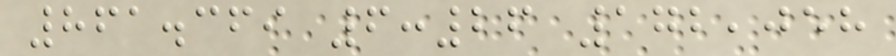861.369 6:26 172,058
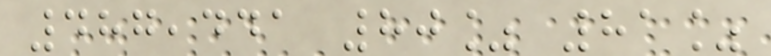487,441 80% 81%
